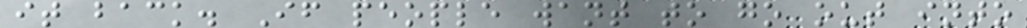it back. If people want to go out into
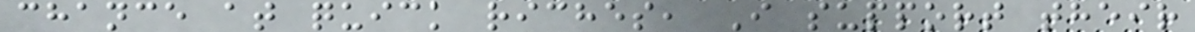chance at quick riches, I support their
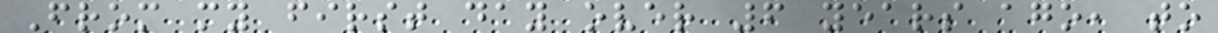From my first day over 6 years ago, to
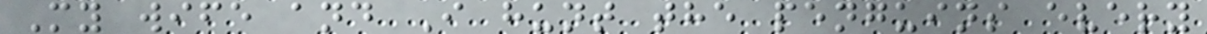My wife and I hunt the penguins every
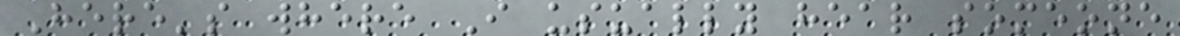Here's where I usually hear someone
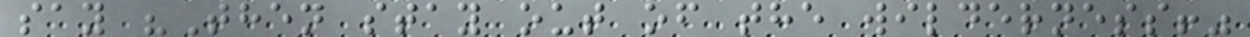say "Then stay out of the wilderness!"
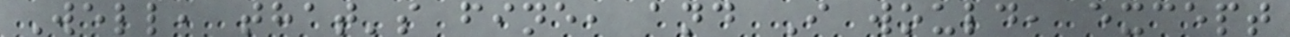Well, that's fine, and I would, except
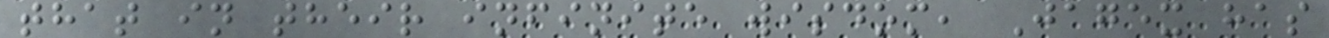that in their infinite wisdom, Jagex has
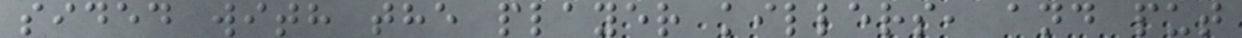sided with the player killers, and put
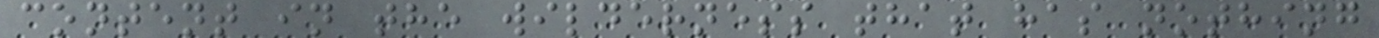content in the wilderness that has nothing
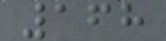168
